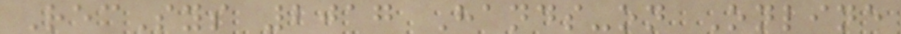RecSys 2017 Hands-on Online
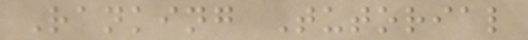Ranking Tutorial
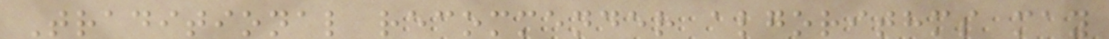Traditional recommender algorithms may
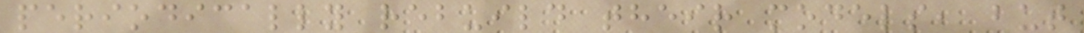periodically rebuild their models, but
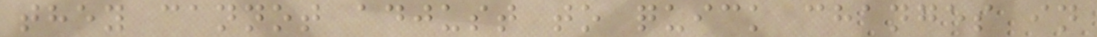they cannot adjust to quick changes in
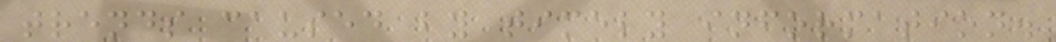trends caused by timely information.
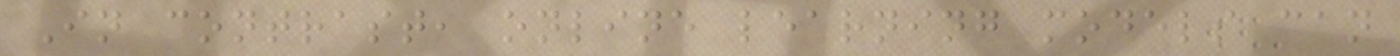In contrast, online learning models can
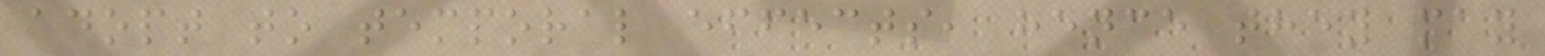adopt to temporal effects, hence they may
